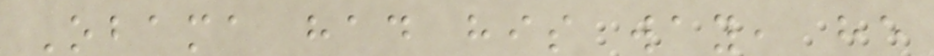Obama had his way, he
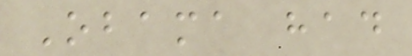Obama had
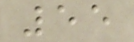55
